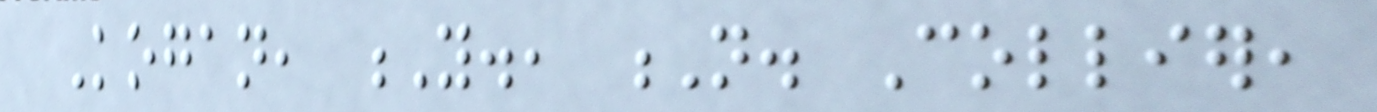Kogan, Y., N. Collier,
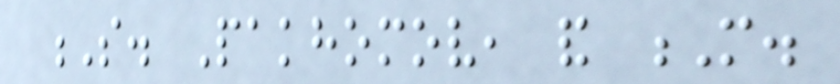S. Pakhomov, and M.
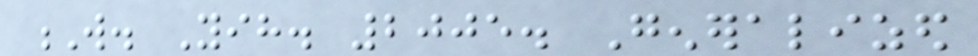W. Yih. 2005. Generalized
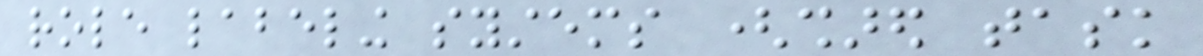role labeling systems (shared task
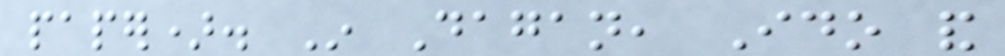paper). In Dagan, Ido and
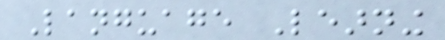Language Learning
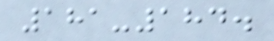181-184.
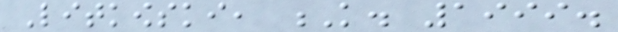Litkowski, K. 1999.
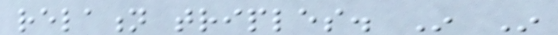relation triples. In In
